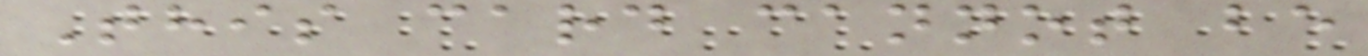This card cannot be
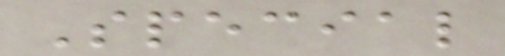Special
